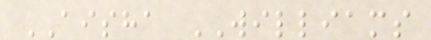AISHA WILLIAMS
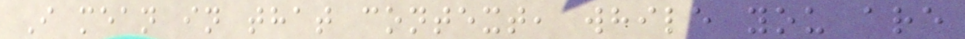I mean in that context, while you are
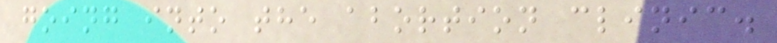going into the abortion clinic.
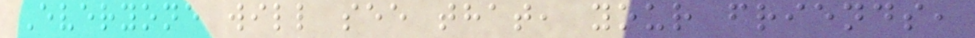Everyone will see that, your friends,
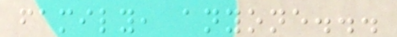family, anyone...
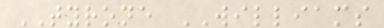TYRONE WILLIAMS
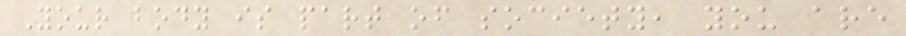Your body is part of society, you are
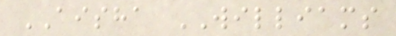AISHA WILLIAMS
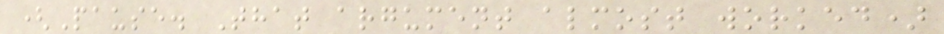(Pause. That argument almost worked)
